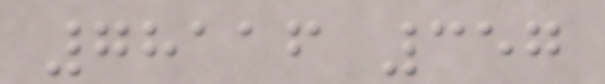78116 357
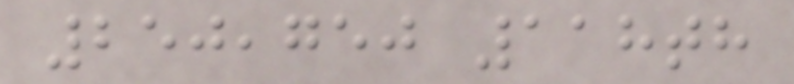250,750 118th
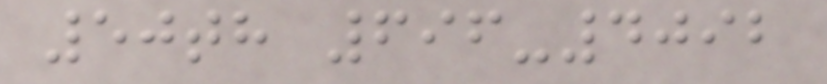50th 696-4092
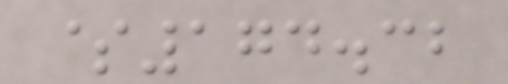$174.32
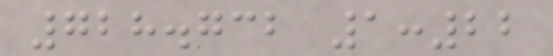728.732 1:22
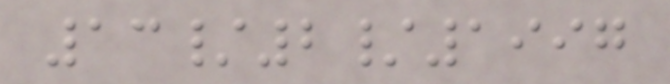13/2/1997
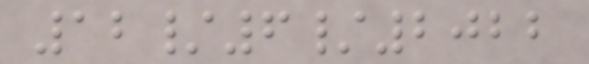12/6/2022
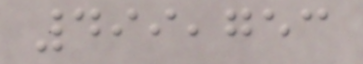499,753
